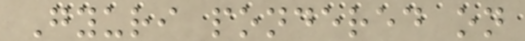Gyuri pondered on
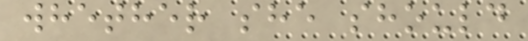whether she should
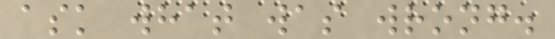ask what was wrong.
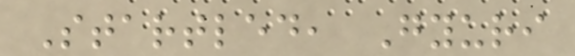Startled, Gyuri
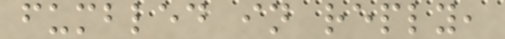fumbled in reply,
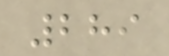289
